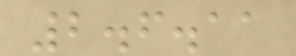2.6.11
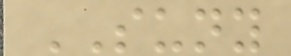SUNY
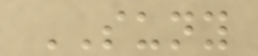SUNY
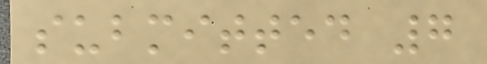submitted 7
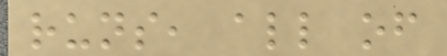runs, all of
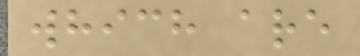which are
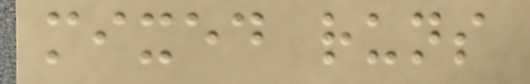mixed runs
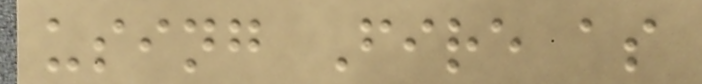using Fire as
